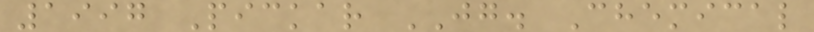1997 Pickar JG. Chemical
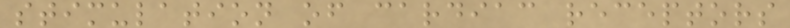stimulation of cardiac receptors
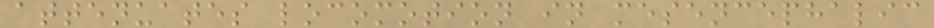attenuates locomotion in mesencephalic
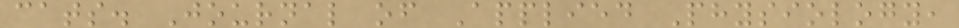cats. Journal of Applied Physiology,
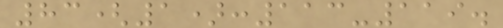83(1):113-119.
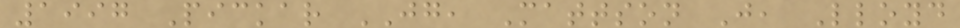1997 Pickar JG, Mattson J, Lloyd
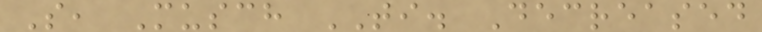S, Musch TI. Decreased
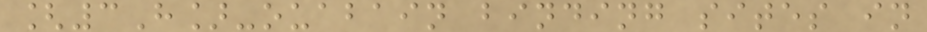[3H]-ouabain binding sites in
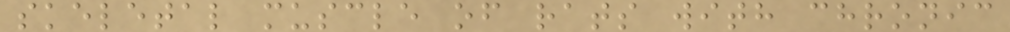skeletal muscle of rats with chronic
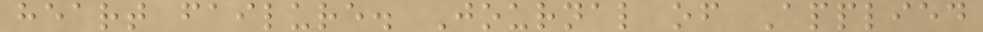heart failure. Journal of Applied
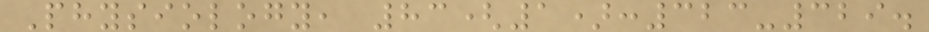Physiology, 83(1):323-329.
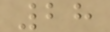28
